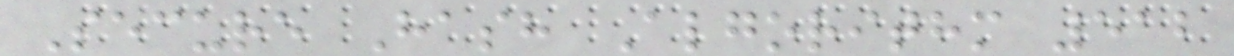Secure Hash Algorithm 512
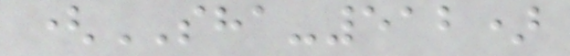(SHA-512)
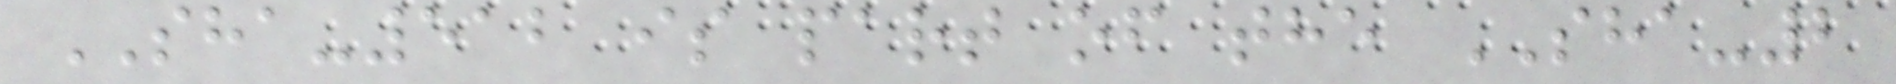SHA-512 is part of the SHA-2
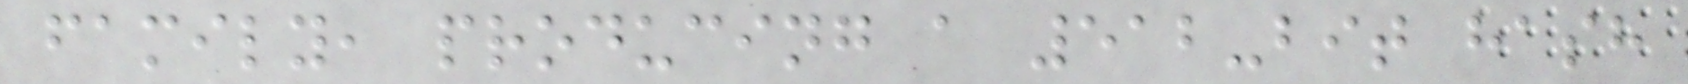family, producing a 512-bit hash
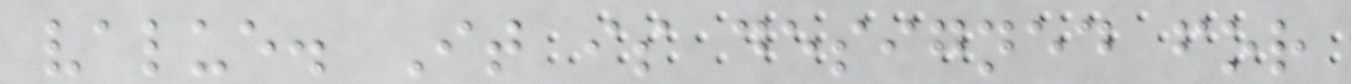value. It is designed for
